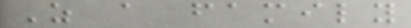As a family
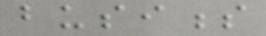business
